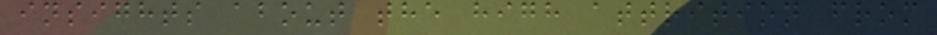insights about the high attrition from
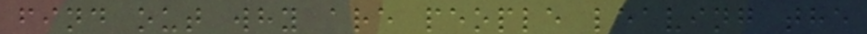find out why are people leaving the
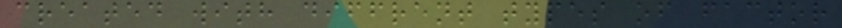created with diffrent types of factor
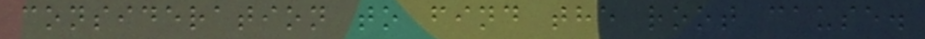consideration to find the root cause.
